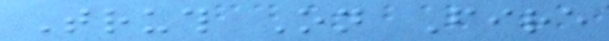Truth On Fire
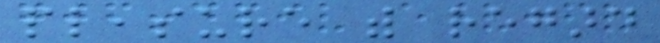pleasure with regard
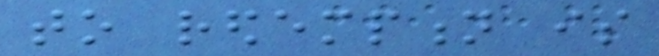to redemption is
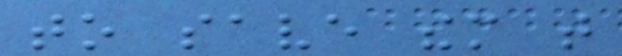to save them that
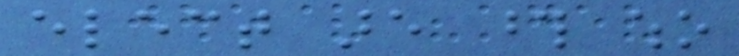elect are those who
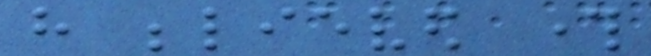have believed through
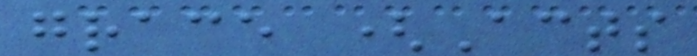grace (Acts
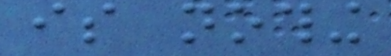is nothing
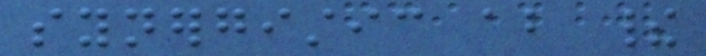synergistic about their
